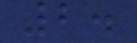2.
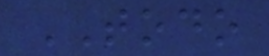TODO
